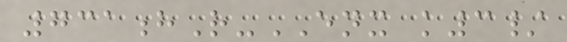731hR-ENX k3/
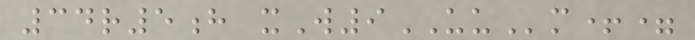34r5h xW9UUm+=
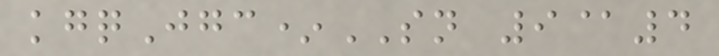kgqJgc*SN 9@4
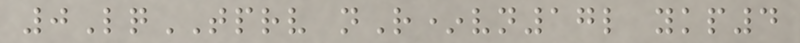0LqTPRV nR*vn17l ykp4
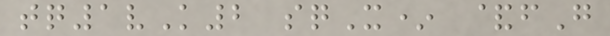tq1vK2 sqX* &fG
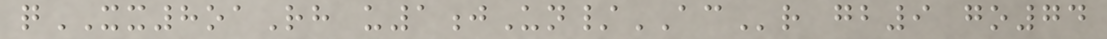qXX8oaRh u1jUn/ACr gb9 go74
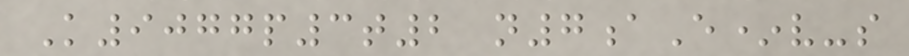K9077p3t2 n7aE*v-s
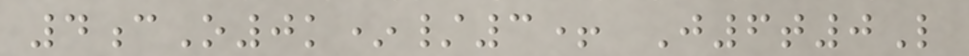4cO0k*/3+ J6t0L
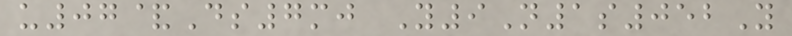u07&Ds7mj Y9N1s052Y
